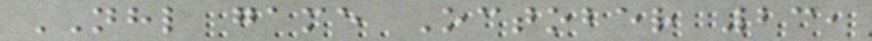NHL game October 23,
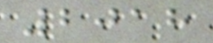2018
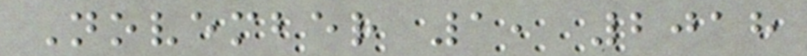November 1, 2018
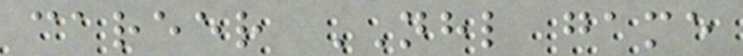career NHL game
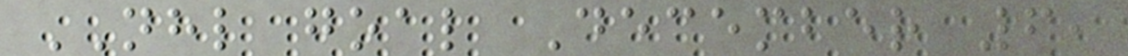NHL goal December 6,
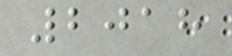2018
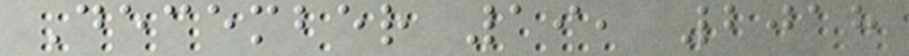December 19, 2018
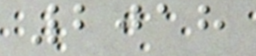2018
